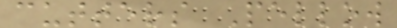cutters Pellow
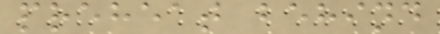preheat behind
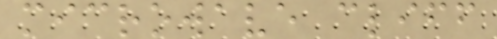microwave cliff
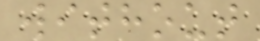without
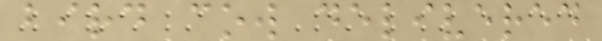bird cow delivered
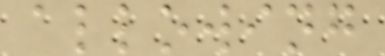allowing
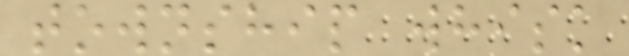township whisk
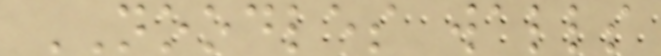NOODLES walls
